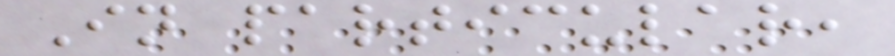In particular,
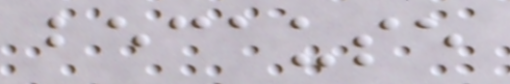because
